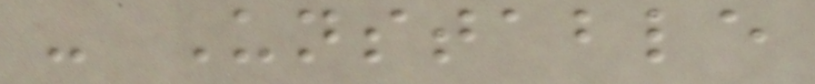- Unstable
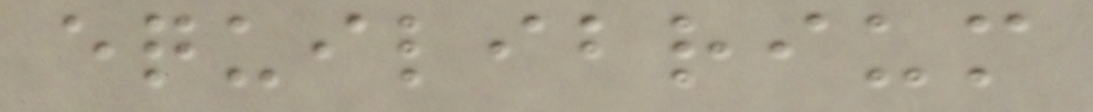equilibrium
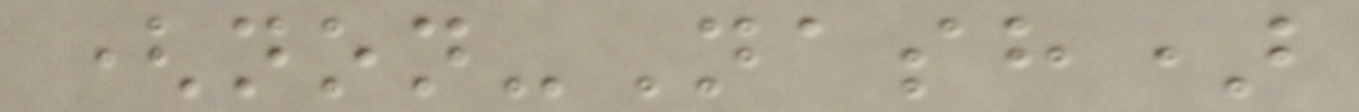(non-Nash)
